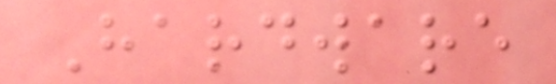Hardware
